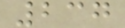237
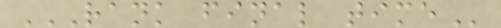RANK FINAL TIME
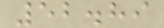52.89
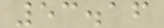53.16
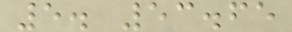5. 53.65
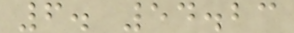6. 54.23
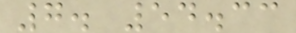7. 54.33
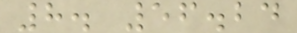8. 56.24
